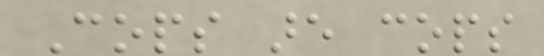Cops are cops
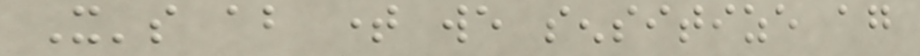It's about time we sensitize again
